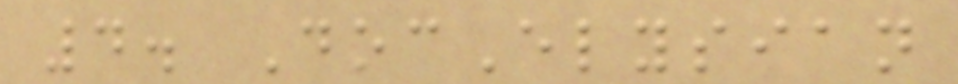4. DocElysian
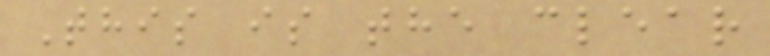This is the clear
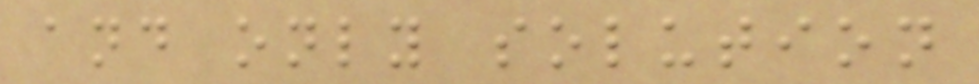and only solution
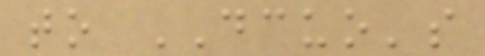to DCUO's
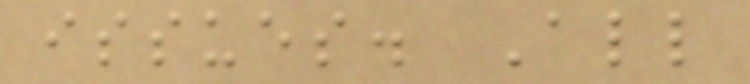issues. All
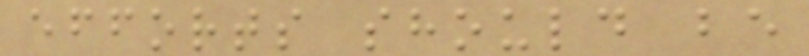efforts should be
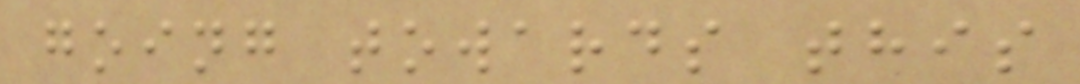going towards this
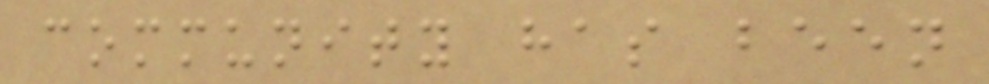community has been
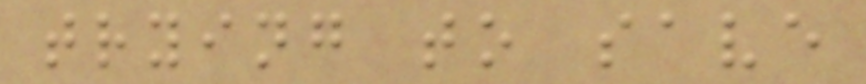trying to save
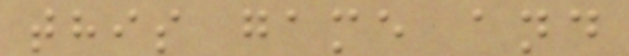this game and
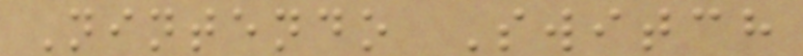Nintendo Switch
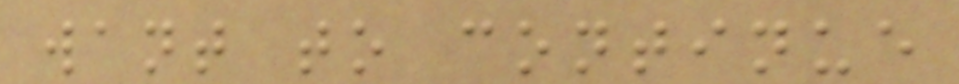want to continue
